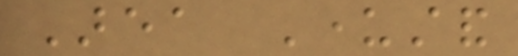Area Understand
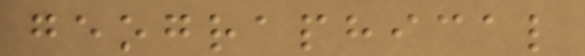geographical
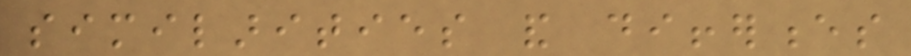similarities and differences
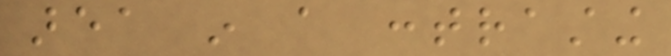area in a contrasting
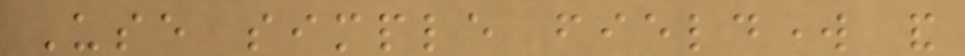Use simple fieldwork and
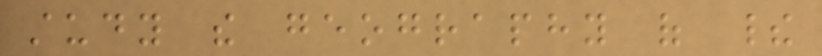study the geography of their
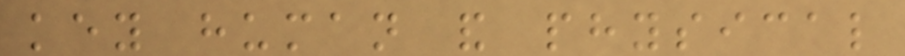key human and physical
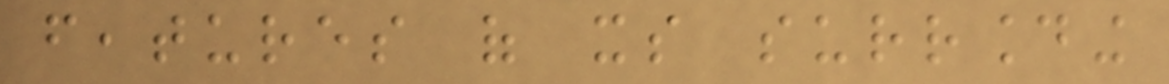features of its surrounding
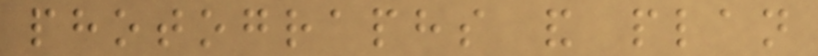photographs and plan
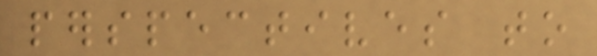perspectives to
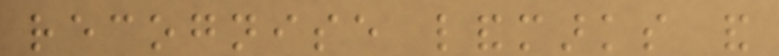recognise landmarks and
